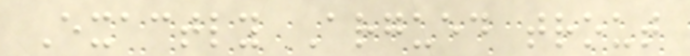Exactly Argued trout
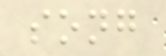song
